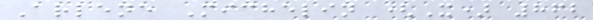Arlene Michelin (X) 862
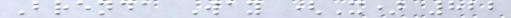Brenda Way (X) 822
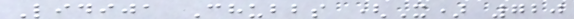Lidija Chubbs (X) 720
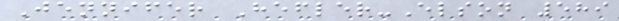Jennifer Hefler-Elson 589
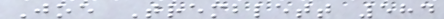Joe Tremblett 584
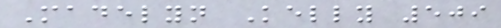Madelyn Kelly 509
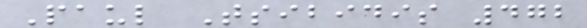Paul Tsibidis 472
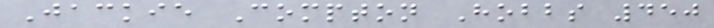Jackie Compton Hobbs 450
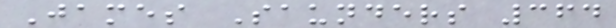James Saunders 364
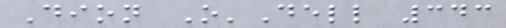Dion O'Dell 343
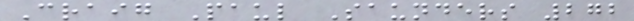Craig Paul Saunders 272
